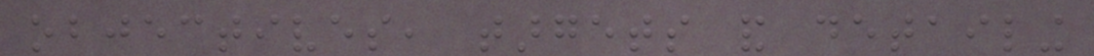objectives, targets and detailing
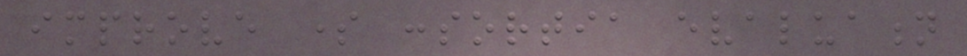improve some consortia evaluation
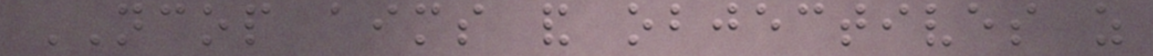NCOP aims and objectives as
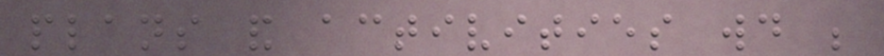plans and activities would be
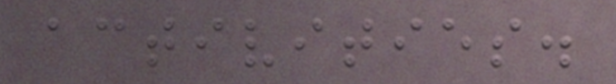activities.
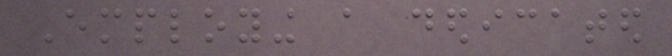Employing a dedicated
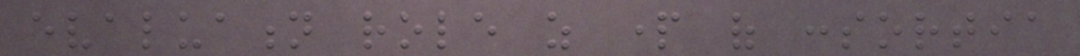evaluation role as part of consortia
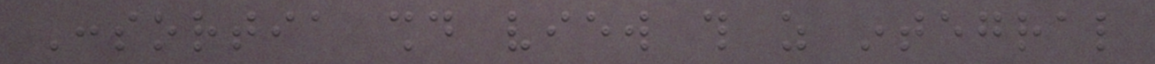Consortia should view this as integral
